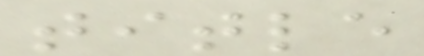title
